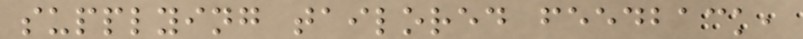supplying tailored feedback,
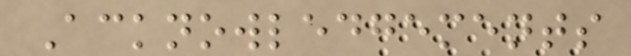Acknowledgements
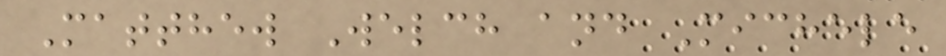Matthew Welch and Michele
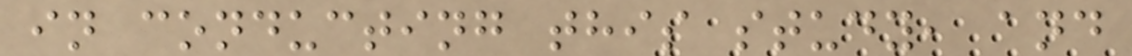in conducting this study, and
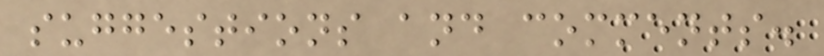suggestions and comments.
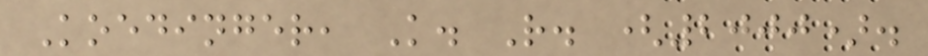Koedinger, K. R. (2000).
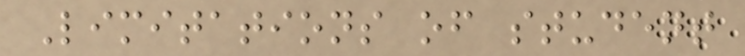Limitations of student
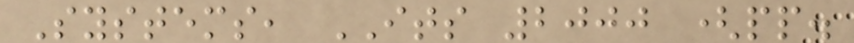Systems, ITS 2000 (pp.
